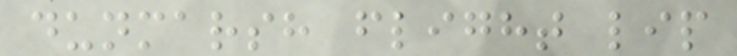dunmarsh flight lip
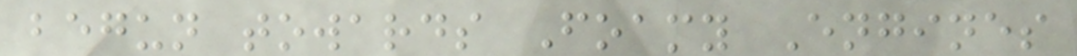begun towards Foamy Engines
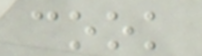cook
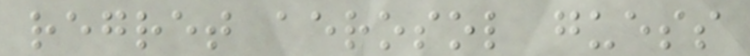regret aerosol guess
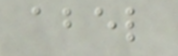abel
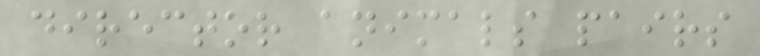director animals pairs
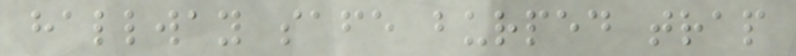hallway safe burped trap
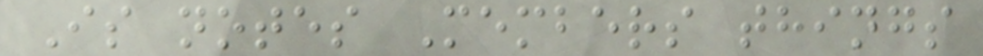Is notes Members things
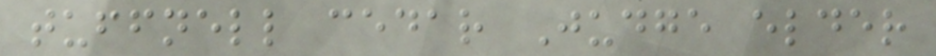tuffnell cedar Judge elder
